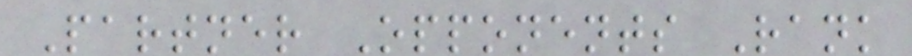Partner Opponents Rank
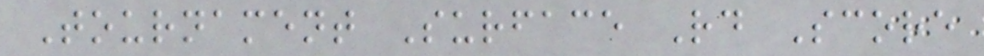Tournament Surface Rd Score
